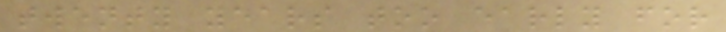twenty years too early for
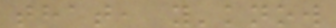that, y'know
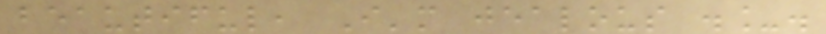beautiful, I'm jealous ._.
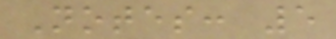Notes: 5
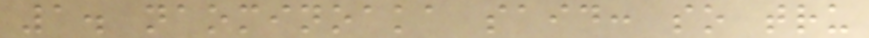1. naominoaka said: so tru
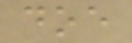doe
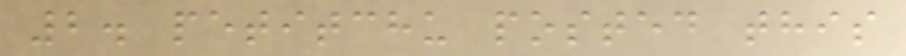2. petitchu posted this
